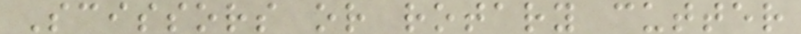Scissors or rotary cutter
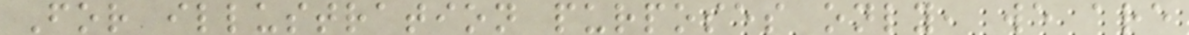For illustration purposes only, we are
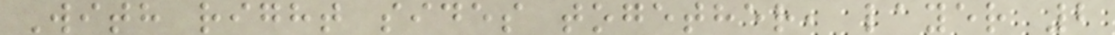With right sides together, layer 2
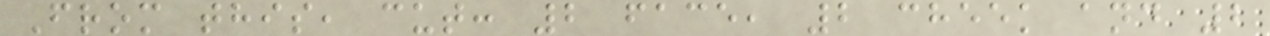From this, cut: 2 face, 2 cheek and 2
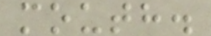mouth.
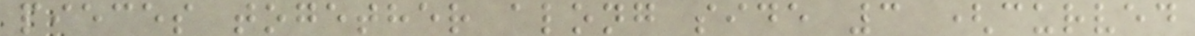pieces together along side 3 (curved
